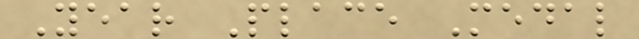Year Place Medal
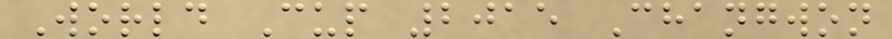World Cup 2015 Changwon
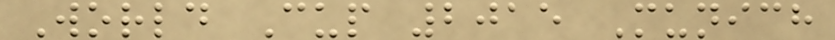World Cup 2015 Munich
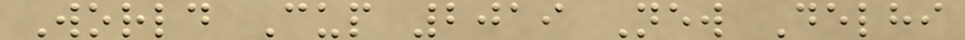World Cup 2019 New Delhi
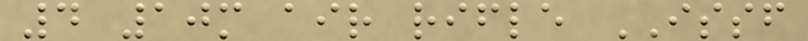4 10m air rifle ISSF
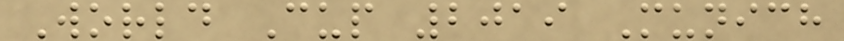World Cup 2019 Munich
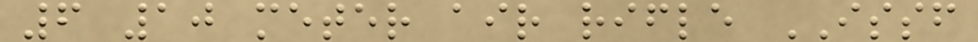6 10 meter air rifle ISSF
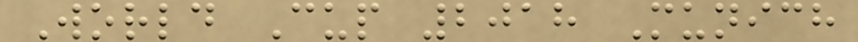World Cup 2018 Munich
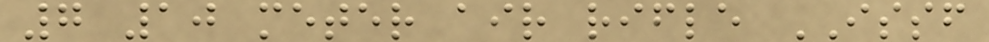7 10 meter air rifle ISSF
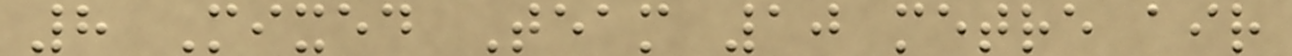8 Mixed Team 10 metre air
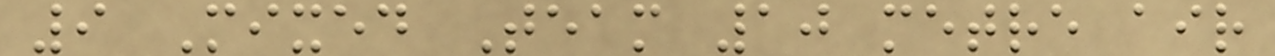9 Mixed Team 10 metre air
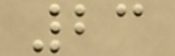23
